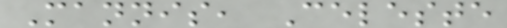Mannis, Celeste
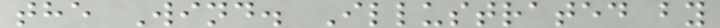the Wind. Illustrated by
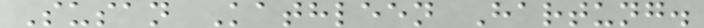Susan Kathleen Hartung.
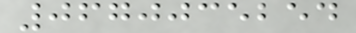0670035254
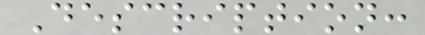Description:
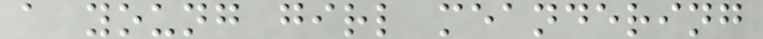a young girl meandering
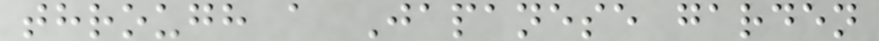through a Japanese garden
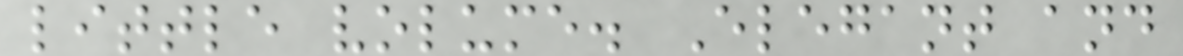little volume. Elegant and
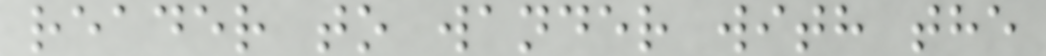reader to wander with the
